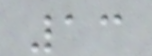13
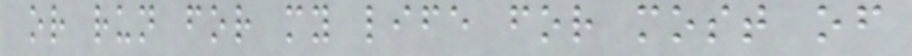or run for my life for most of
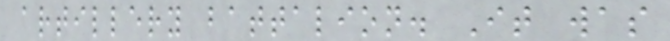artillery battalion. It was
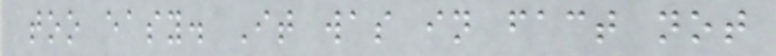too easy. It was in fact not
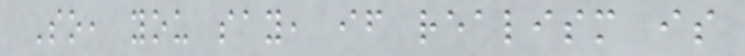So, you say, if realism is
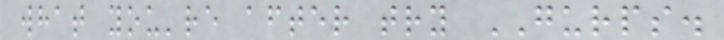what you're after try GURPS.
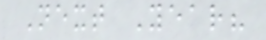Next Year?
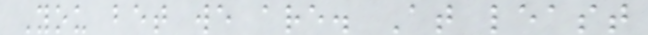You bet we are. At least
